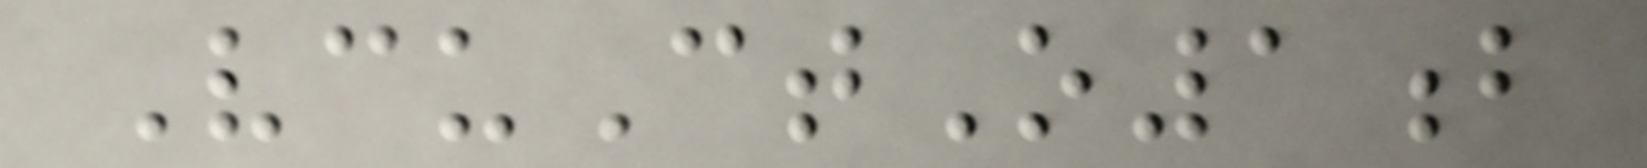VcuCtO1b
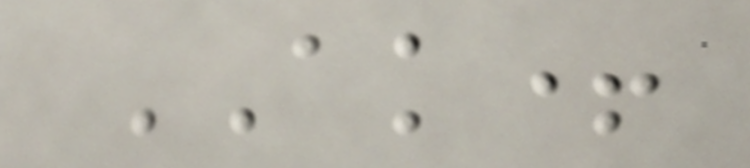AK+
